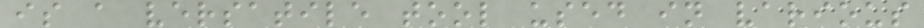is a versatile tool used in various
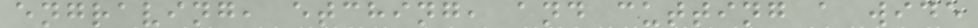engraving, etching, and cutting a wide
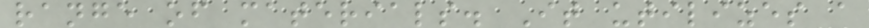range of materials. It utilizes a
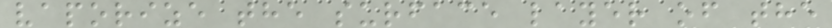vaporize the surface layer of the
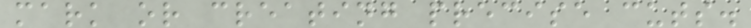mark or creating precise cuts.
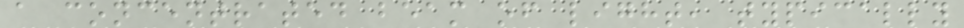a concentrated beam of light, typically
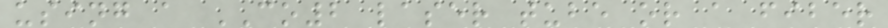using a CO2 laser tube or a fiber
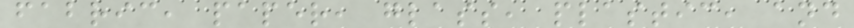fabric, paper, glass, plastic, and
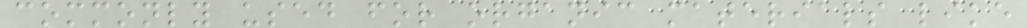commonly used for organic materials like
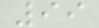99
